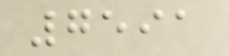7591
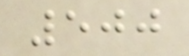500
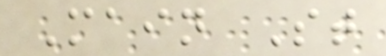Main St
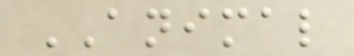ANIMAL
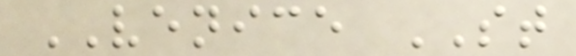VENICE ST
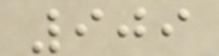909
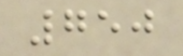750
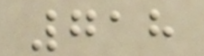718
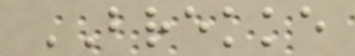BREKKE
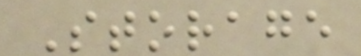Storage
